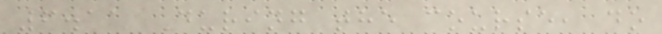6.11 During the course, do
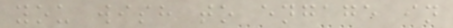you wish to engage in
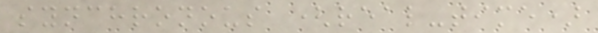synchronous (real-time)
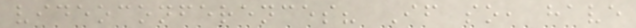videoconferences? If so, have
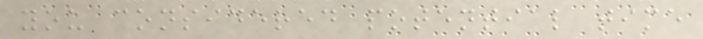you considered potential time
